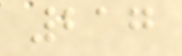217
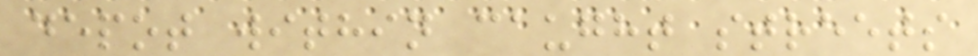depot within caught streets
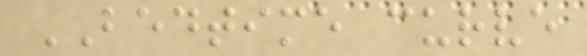BEDTIME curve
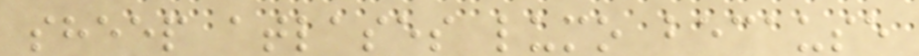sheep atlases lumo because
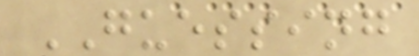GUESSING
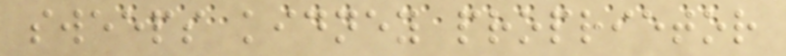sweeps kidney proprietor
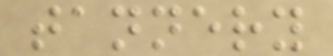tannery
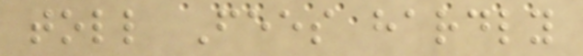toll Fees hardly
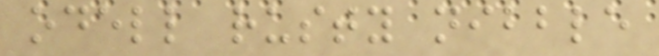odell rusty nibble
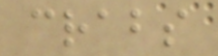crabs
